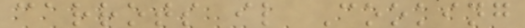carrots il Cooking
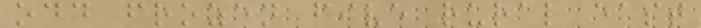odd frozen five rural east
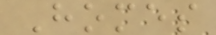Homes
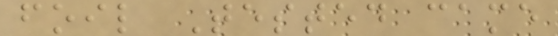foil Tested came
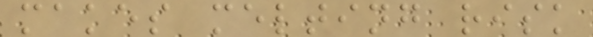makes melting risk
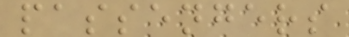passengers
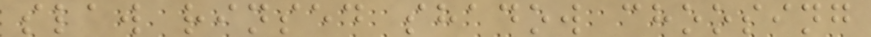slaw rinsed shadow choosing
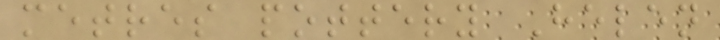metres pottery Helen
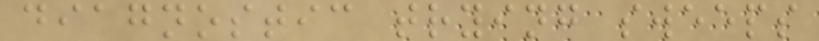diagnostic trying sweeps
